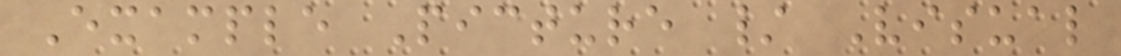Example Picture / Visual
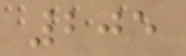205
